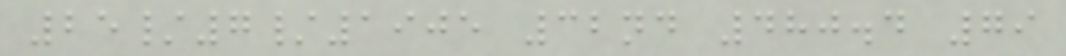25/7/1905 32nd 480.4 79
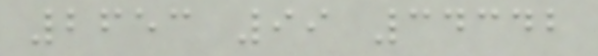2653 99 34342
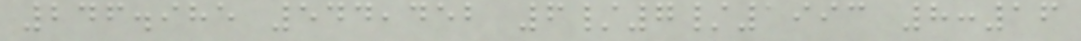246.985 544,452 6/7/1993 8:16
